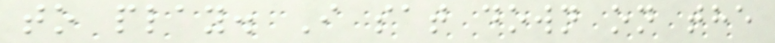to play. I sat down on the
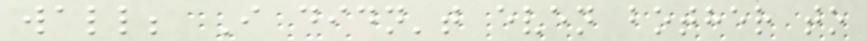wall; I didn't even bother to
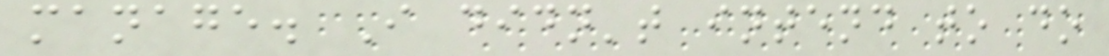manage. I didn't intend to do
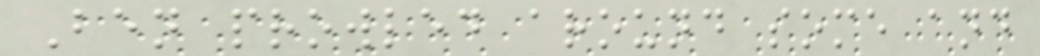Ben prowled around some and
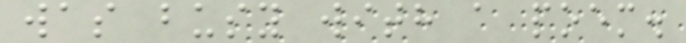was busy with a poem.
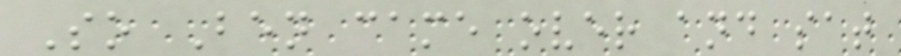So Ben came over and sat
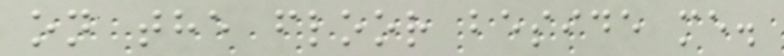on the floor beside me.
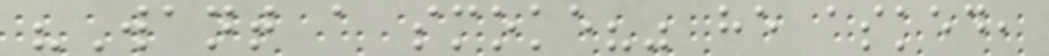"Want a smoke?" he asked,
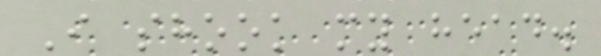I shook my head.
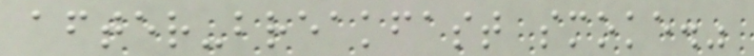after-breakfast smoke."
